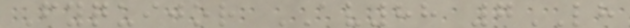Fyquijor AV88 7LH
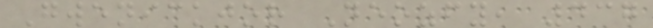Gwenickjor Neozfy, 437
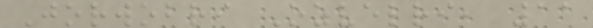Jorwobri Ozvelri, 11
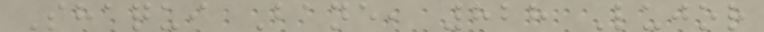Shaqui Bane, 828 Lujor
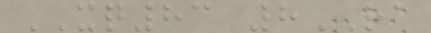XQ83 8RA
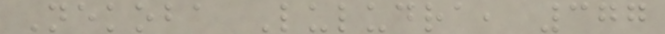Nekoba Luludra, 377
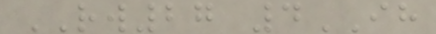RW27 4IH
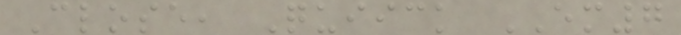Close, Quiick EM7
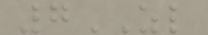7ZL
